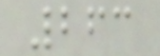263
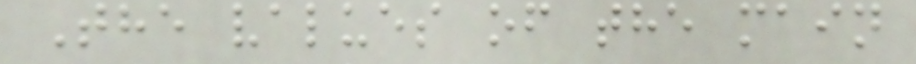The values of the main
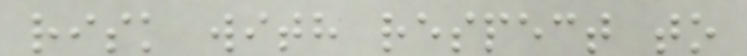risk with respect to
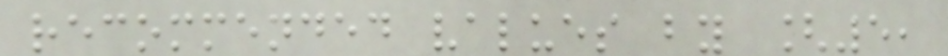recommended values by [5,
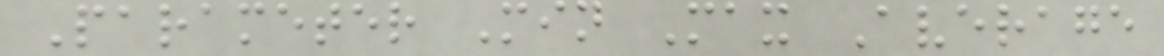Parameter Min Max Average
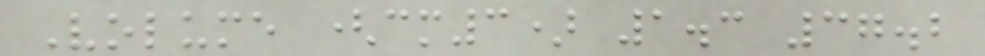Volume (cm3) 1.3 37.2
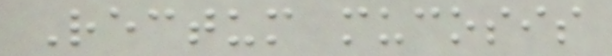Rectum mucosis
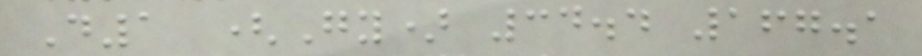D1 (Gy) 34.4 167.1
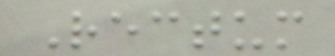Rectum
